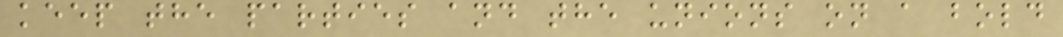keep the parties and the unions on a bold
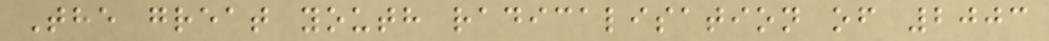The great youth radicalisation of 2003
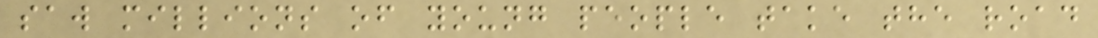saw millions of young people take the road
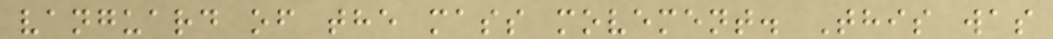vanguard of the mass movement. This was
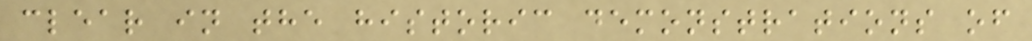clear in the historic demonstrations of
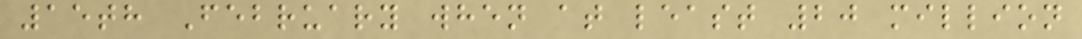15th February when at least 20 million
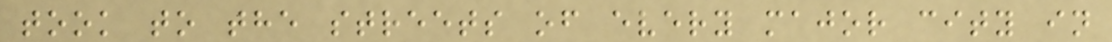took to the streets of every major city in
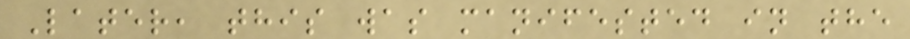Later, this was manifested in the
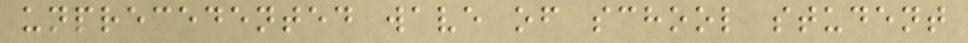unprecedented wave of school student
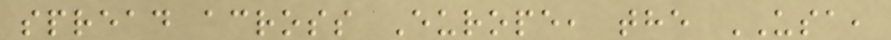spread across Europe, the USA,
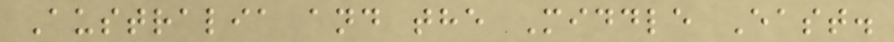Australia and the Middle East.
